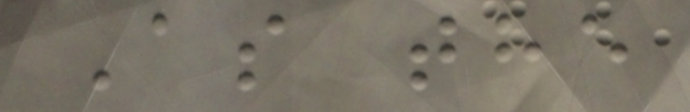As the
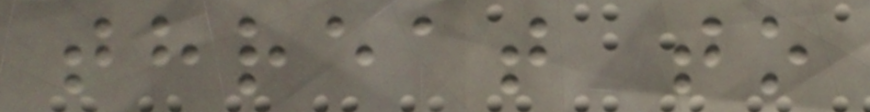threat to
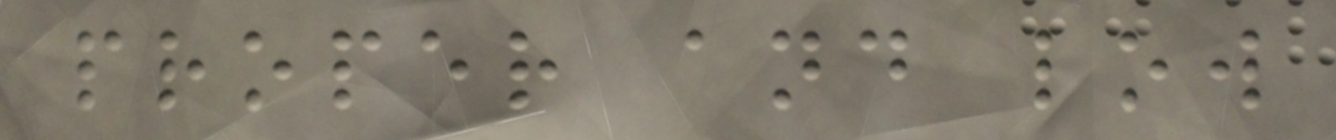proper and low
